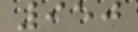950
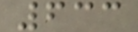633
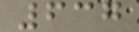637
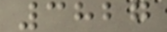3827
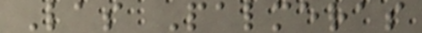Las Palmeras
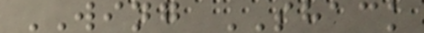WING SHACK
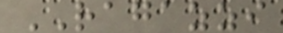RAGAZZI
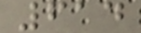614
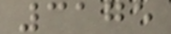3175
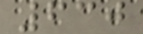630
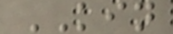KIN
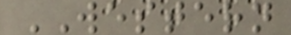WESTERN
